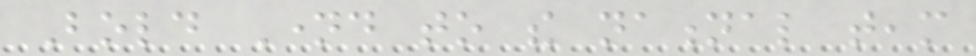Bold Named to the national team
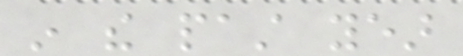in the past year
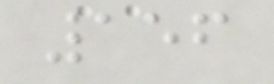156
